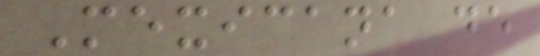Mexicana de
